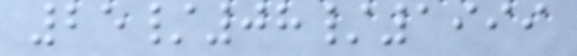25/08/1999
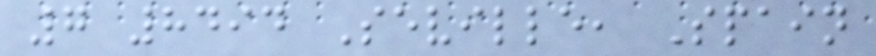7 8494 Seville, Spain
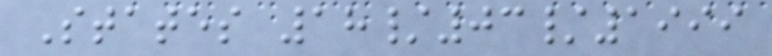States 18/03/1999
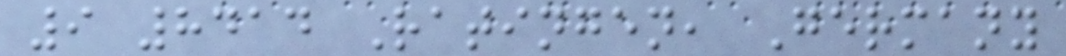9 8414 Ratingen, Germany
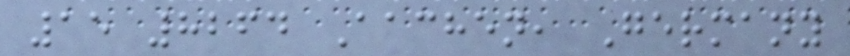15 8264 Aachen, Germany
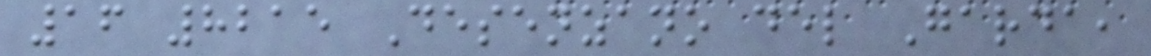16 8215 Desenzano del Garda,
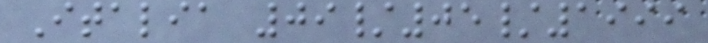Italia 09/05/1999
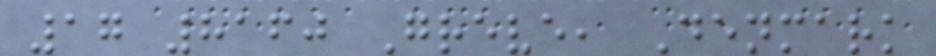17 8160 Greve, Denmark
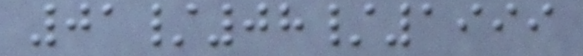01/08/1999
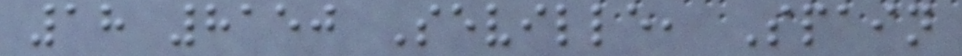18 8150 Seville, Spain
